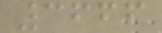3666
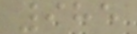985
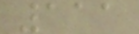111
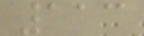113
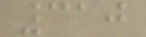310
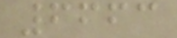6663
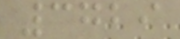3729
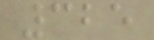325
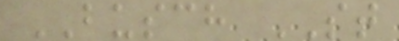BUSCH ST
